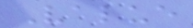Value
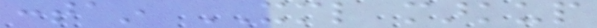contain XML markup
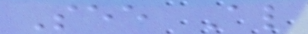See Also
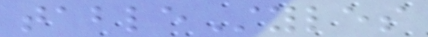tableStyles
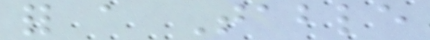for a Table
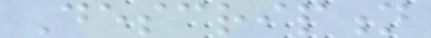Description
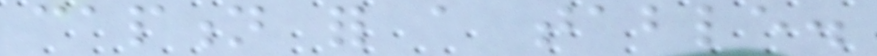caption for a table.
